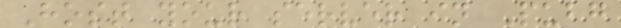Host your server in Pubg
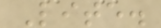Lite.
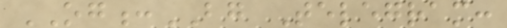OG:BG Telegram:
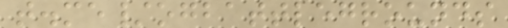t.me/ogbattlegrounds
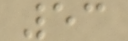53
